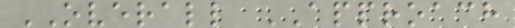OVERALL APPROACH
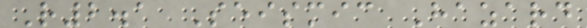R2.1 Seismic Hazard
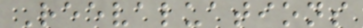Reevaluations
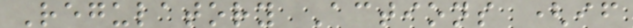Regulatory Actions (if
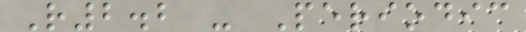R2.2 - Periodic
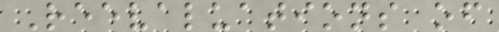Reevaluations of
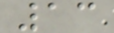13
